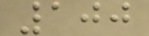100
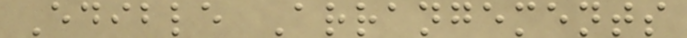Edible Arrangements
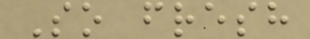So fresh
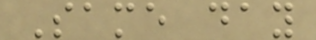Same day
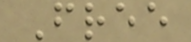Free
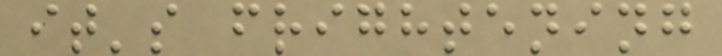it's frightening
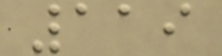119
